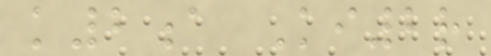k2a Ki2r
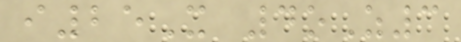i25X 4oZ3
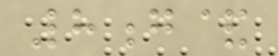8g&
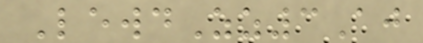LewdZz3Aj
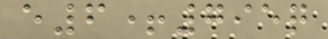e6+795q
